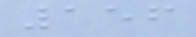156
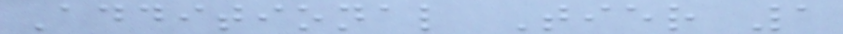Additional Tier 1
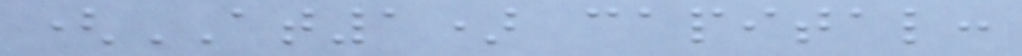(AT1) capital:
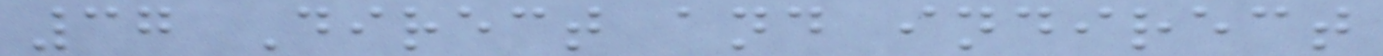37 Direct and indirect
